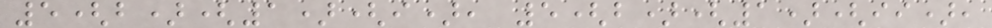5(b)(1)(i), 5(b)(1)(ii),
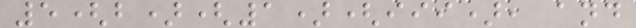5(b)(1)(iii), and
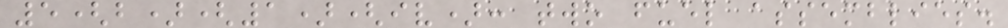5(b)(1)(iv): two fuel assemblies.
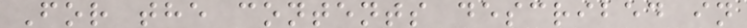For the contents described in
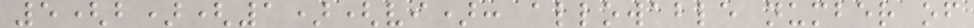5(b)(1)(vi): allowable number of
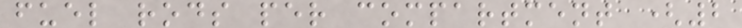fuel rods per compartment (2
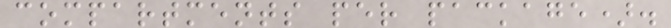compartments per package).
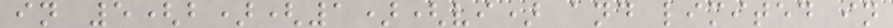in 5(b)(1)(vi) and limited in
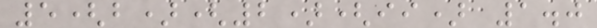5(b)(2)(ii) 1.0
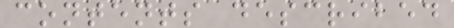contents described
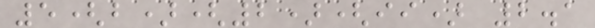5(b)(2)(ii) 2.1
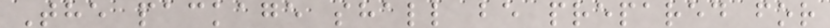The package shall be prepared for
